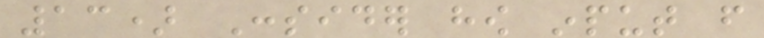13) Consider how input from
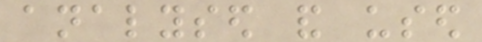analysed and used
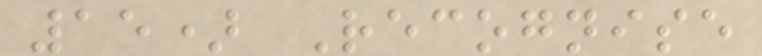15) Recognise
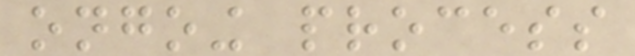ongoing process
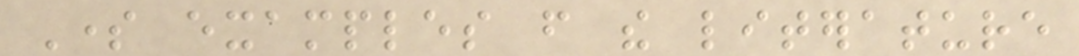Some examples from the literature
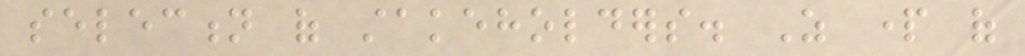selection of stakeholders. As part of
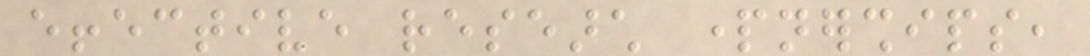effective research partnerships,
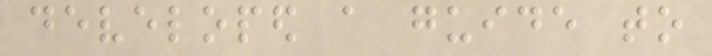developed a guide to
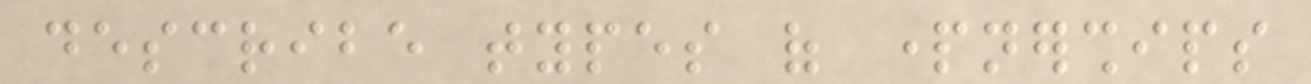describe types of partnerships
